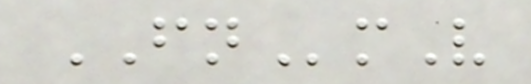FNmV
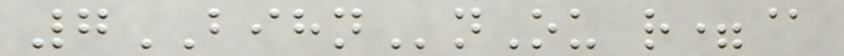7BIHNnOu r=@
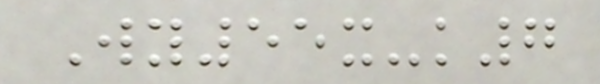Wy55x-k7
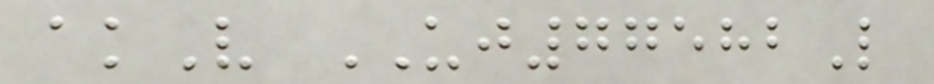akV UJ77582L
